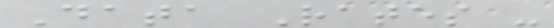Data Rates -
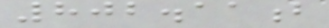802.11b
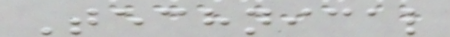Technical
